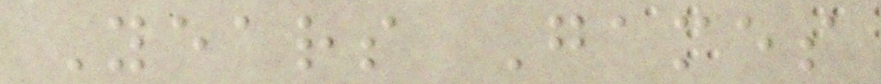Years Games
